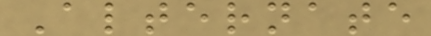Alternate
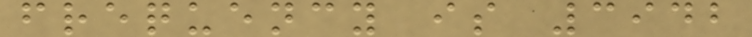frequency is 3942
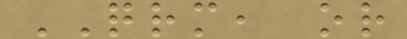QRM, or
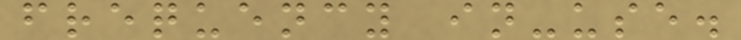frequency in-use.
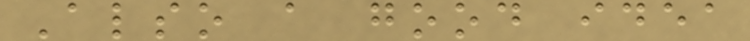Also a good idea
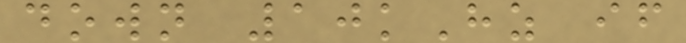down 10kHz if
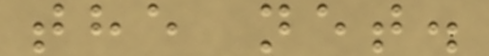the net.
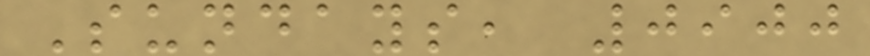Sundays, 0900
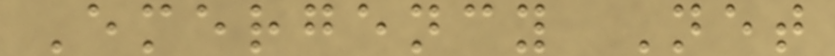Emergency Net
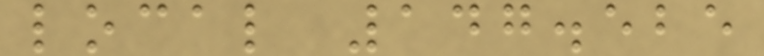local 147.525
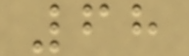68
